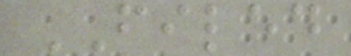FILED
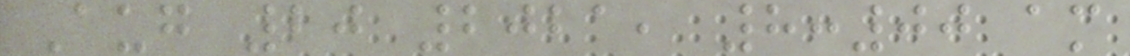Aug 20 2021, 8:00 am
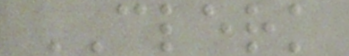CLERK
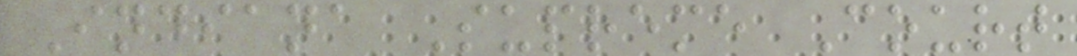Indiana Supreme Court
